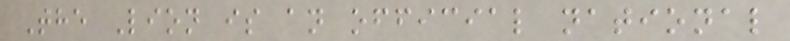The Lion is an official national
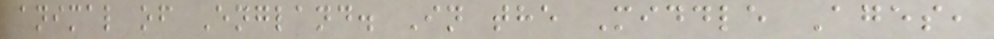animal of England. In the Middle Ages,
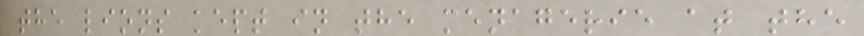the lions kept in the menagerie at the
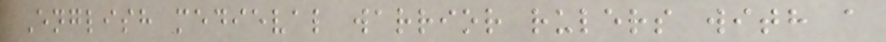English medieval warrior rulers with a
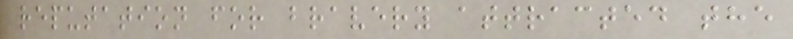reputation for bravery attracted the
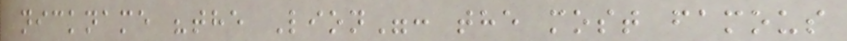nickname "the Lion": the most famous
